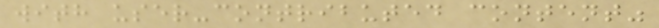with user-contributed content"
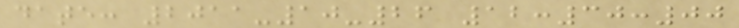date: 2011-10-26 12:30:00
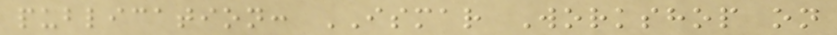publication: ISMAR Workshop on
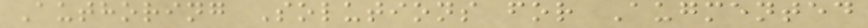Authoring Solutions for Augmented
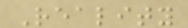Reality
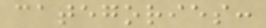categories:
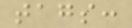tags:
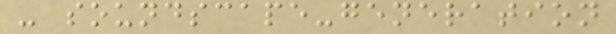- soundscape-generation
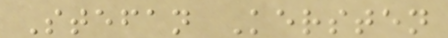Stefan Kersten
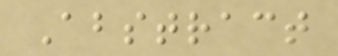Abstract
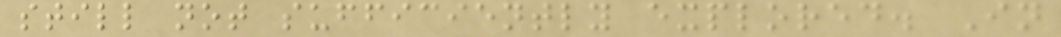still not sufficiently explored. In
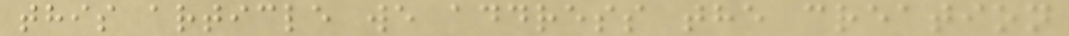this article we address the creation
